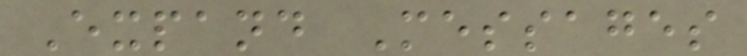Expand Messages
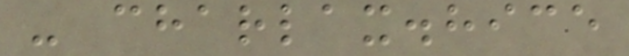- charlax.hice
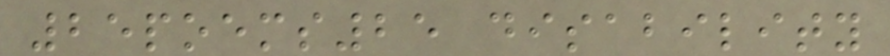25poems25 disability
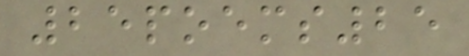25poems25
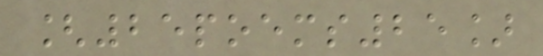[25poems25]
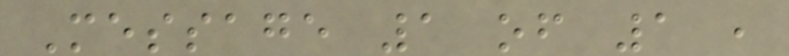Message 1 of 1 ,
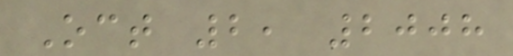Oct 2, 2008
